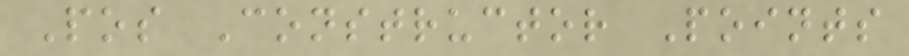Pos Constructor Points
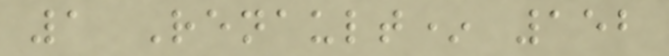1 Renault* 152
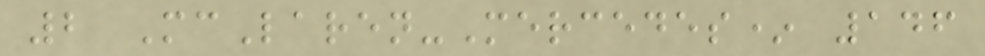2 McLaren-Mercedes* 146
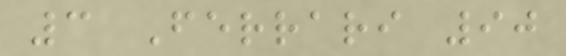3 Ferrari 90
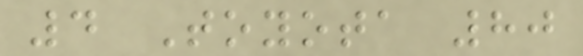4 Toyota 80
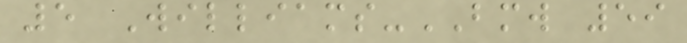5 Williams-BMW 59
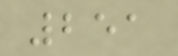251
